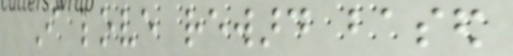I love reward based
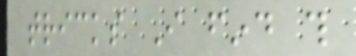tricks I find this
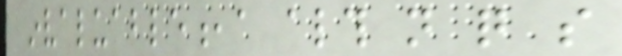invaluable,a although not quite so
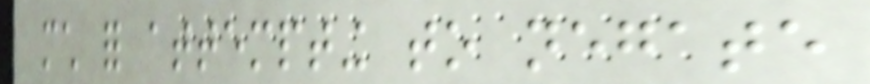much for attempting to negate
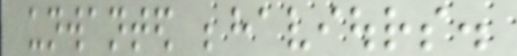unwanted behaviours.
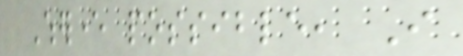Wherever possible, I
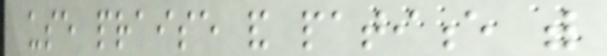use praise and patience with
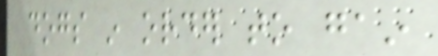dogs in order to gain
